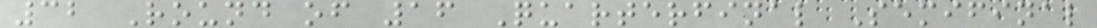32 Round of 16 Quarterfinal Semifinal
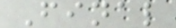Final
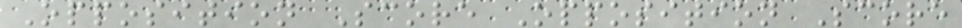Opposition Score Opposition Score
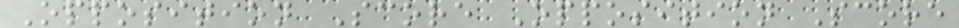Opposition Score Opposition Score
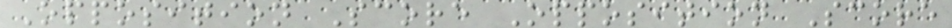Opposition Score Opposition Score
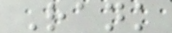Rank
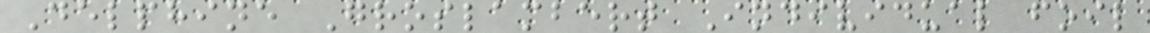Delphine Groslambert Individual foil
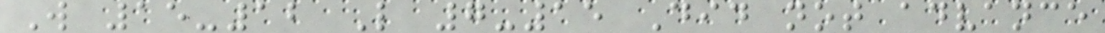W 15-12 L 7-15 Did not advance
